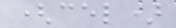(cel)
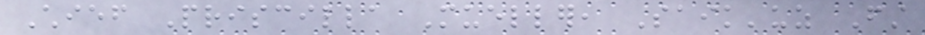Chief Priscilla Mueller, Saik'uz First
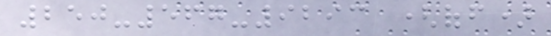250-567-9293 (off)
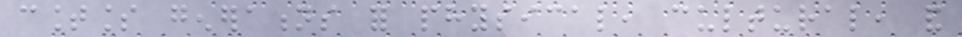countless generations for physical, cultural, and
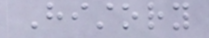History
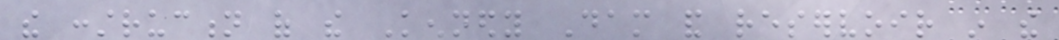the construction of the Kennedy Dam and reservoir in the
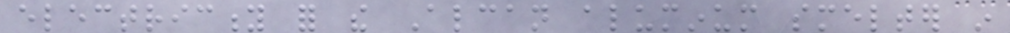electricity for the Alcan aluminum smelter in
